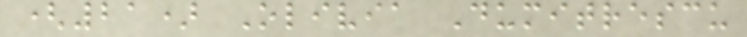(21) Olivia Dumitrescu
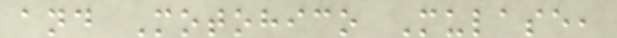and Motohico Mulase,
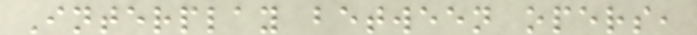Interplay between opers,
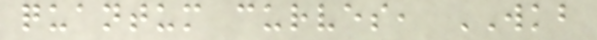quantum curves, WKB
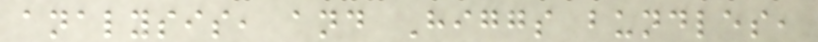analysis, and Higgs bundles,
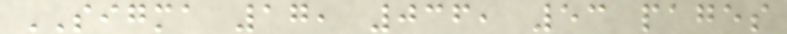SIGMA 17, 036, 53 pages
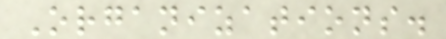Organizations.
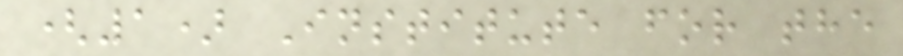(1) Institute for the
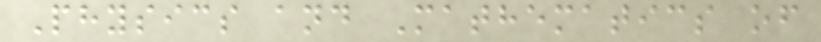Physics and Mathematics of
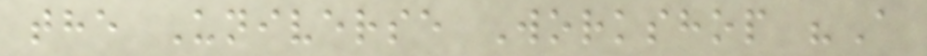the Universe Workshop "A
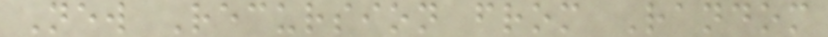New Recursion from Random
